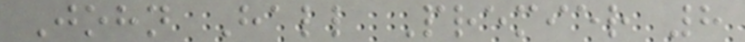John Hall Premier 8
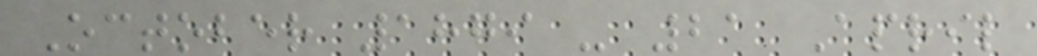October 1879 - 21 April
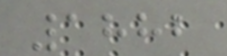1882
